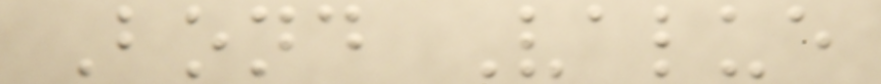Bond Value
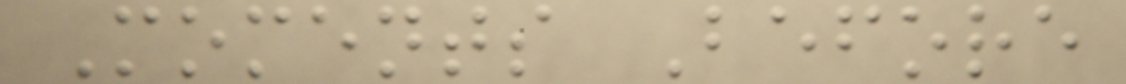Moments Before
